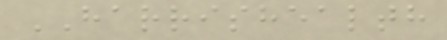HARRISHEALTH
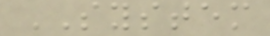SYSTEM
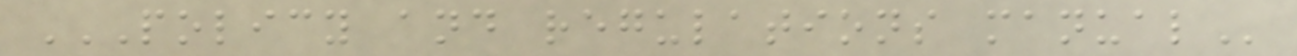POLICY AND REGULATIONS MANUAL
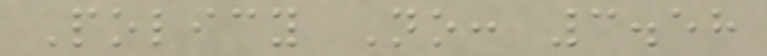Policy No: 3.58
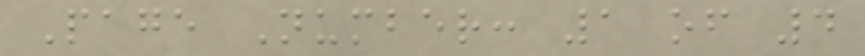Page Number: 1 of 4
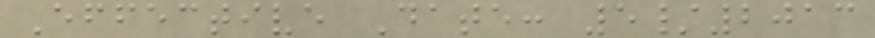Effective Date: 5/2013
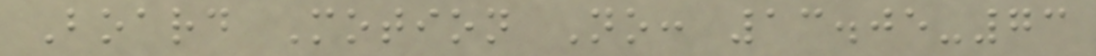Board Motion No: 13.05-73
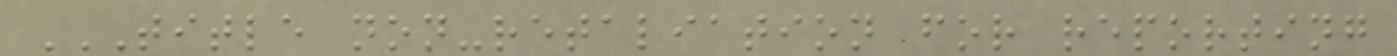TITLE NON-RETALIATION FOR REPORTING
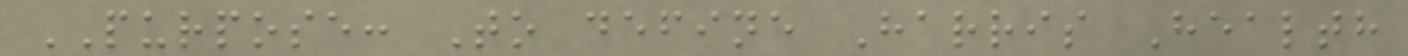PURPOSE: To define Harris Health
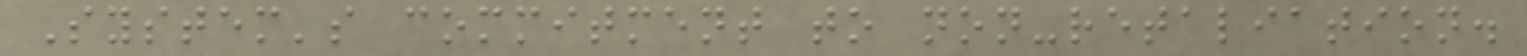System's commitment to non-retaliation.
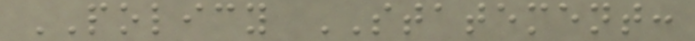POLICY STATEMENT:
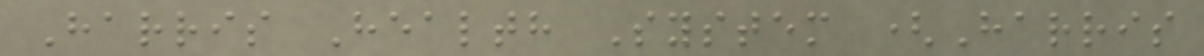Harris Health System (Harris
